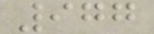977
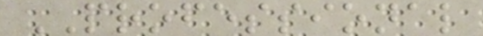PROFESSIONAL
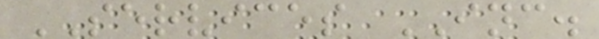SERVICES INC.
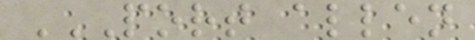PORT ALLEN
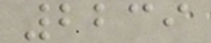2239
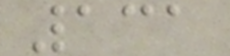131
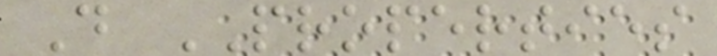D PROPERTIES
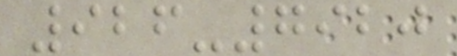926-7920
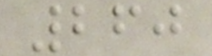260
